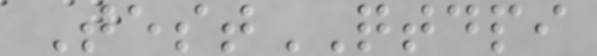TestQTDPI
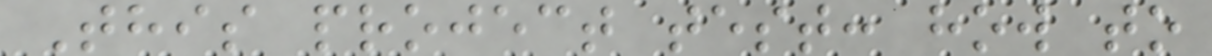This project test: how to
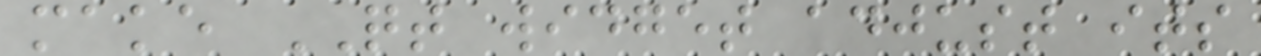make QT widget adjust its
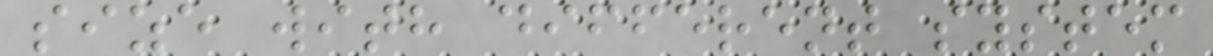size with different system
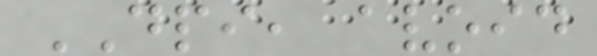DPI, avoid
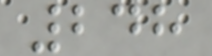248
